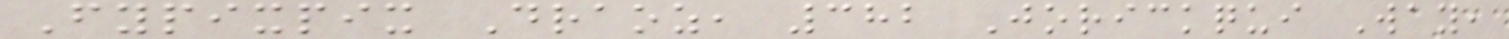Fypixpix Draoz, 382 Jorickqui Way,
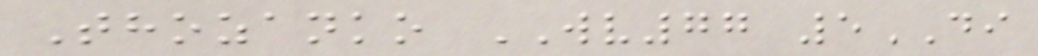Thozanko WV77 5DI
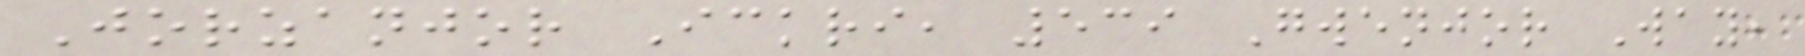Jorzanjor Ickri, 539 Gwenjor Way,
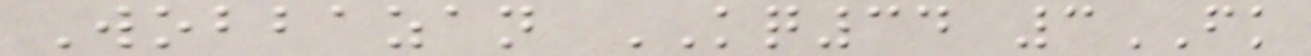Wobbazan KQ34 3FK
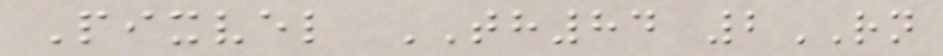Pixvel TH84 2RN
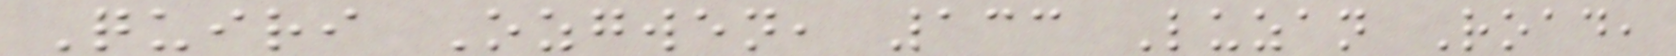Quiri Ozgwen, 133 Luzan Road,
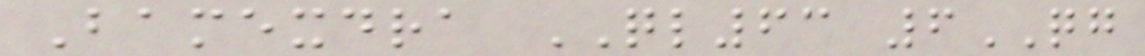Bamexdra QL63 6QG
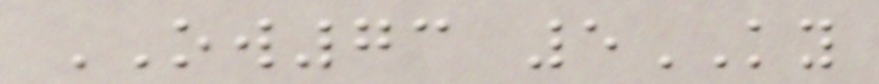OW73 5KY
